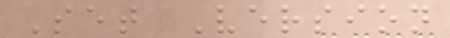Set Version
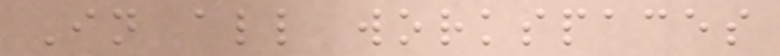In all workspaces
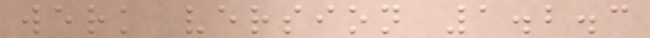werk version 1.2.3
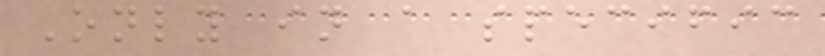Only in a specific
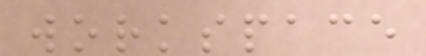workspace
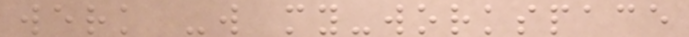werk -w my-workspace
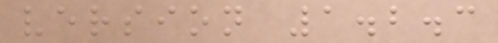version 1.2.3
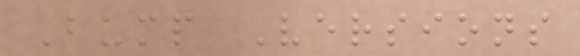Bump Versions
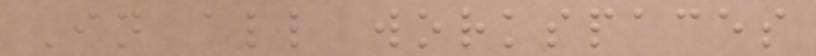In all workspaces
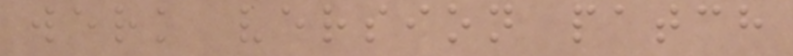werk version patch
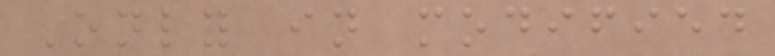Only in modified
